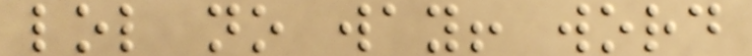lol no way! word
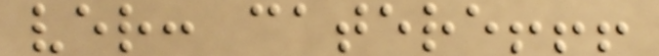ver: catere!!!
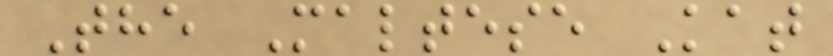The Maltese Kat
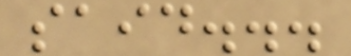said...
